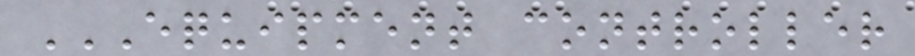EQUIPMENT CONTROLLER
